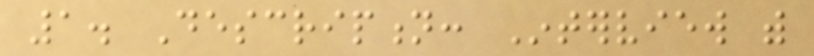1. Description: Interview with
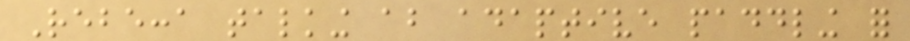Rebecca talking about adaptive paddling for
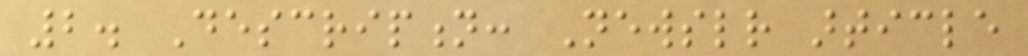2. Description: Newsletter article
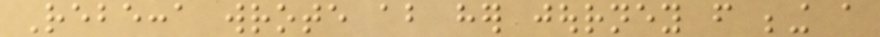Rebecca wrote about her journey from being a
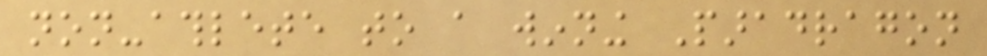non-athlete to a winning Paradragon
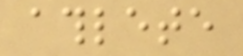athlete
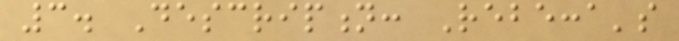3. Description: Rebecca's
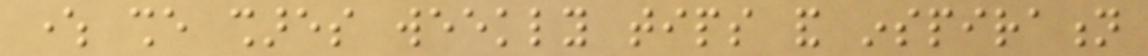where she shares weekly tips and inspiration
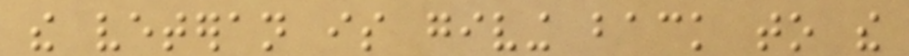the veteran is giving back to the
